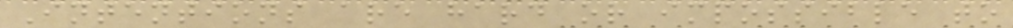Intentions are hard or impossible to
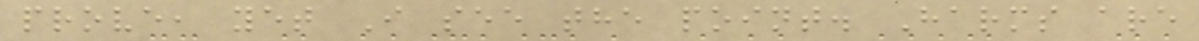prove, yet I see the point. Harms are
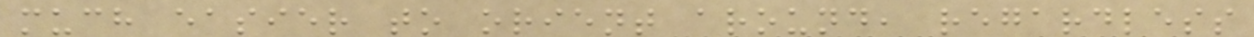much easier to orient around, regardless
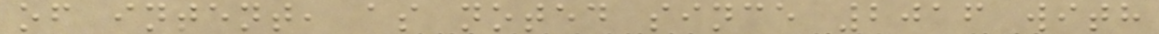of intent, as noted since 2016 with
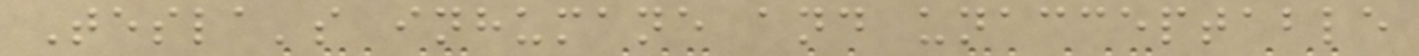Tesla's inhumane and unacceptable
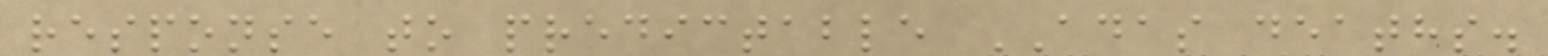response to predictable ADAS deaths.
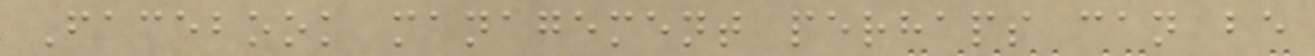Facebook management perhaps can be
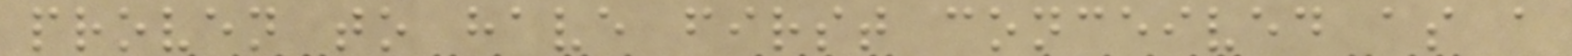proven to have first conceived as a
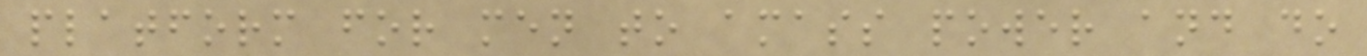platform for men to amass power and do
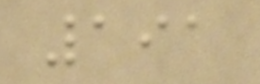191
